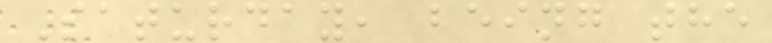Saturday, being the
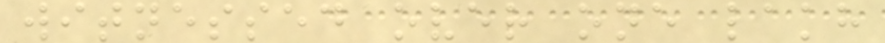witnessed over one lakh
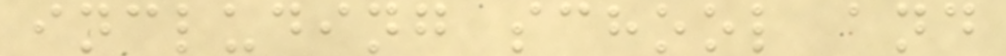including school and
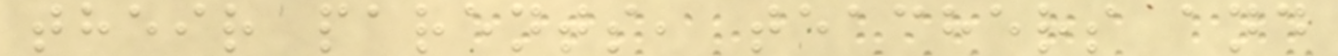their parents, teachers and
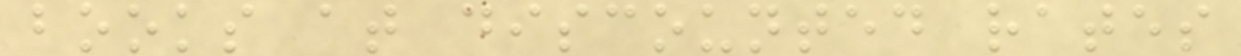books at discounted rates
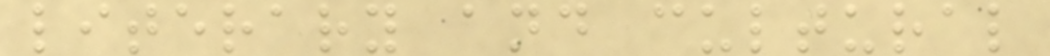literary and cultural
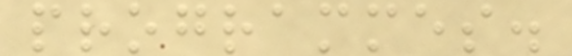programmes.
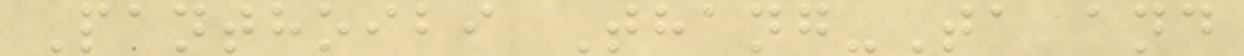Panthoibi Thang-Ta and
